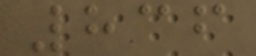836
